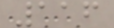116
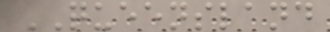QUEENSLAND
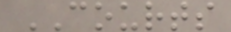COURTS
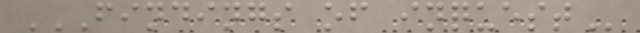FINDINGS OF INQUEST
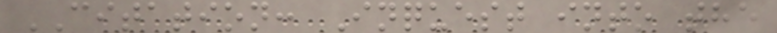CITATION: Inquest into the
